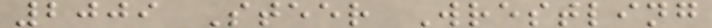2009 Steer Wrestling
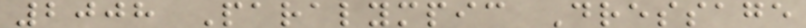2008 Paralympic Dressage
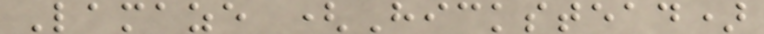Lamaze (Hickstead)
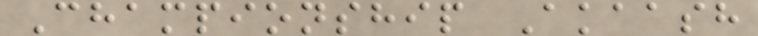Championship Akaash
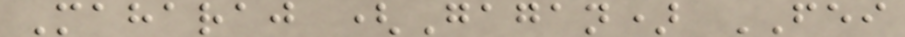Maharaj (Gagan) FEI
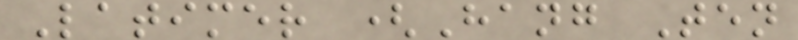Latimer (Hang Ten
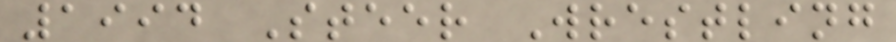1994 Steer Wrestling
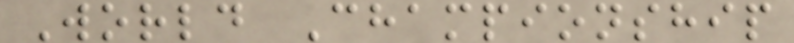World Championship
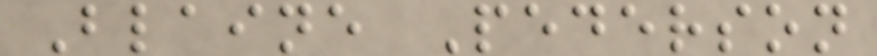Blaine Pederson
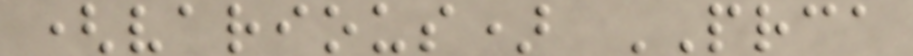(various) PRCA
